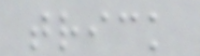trick
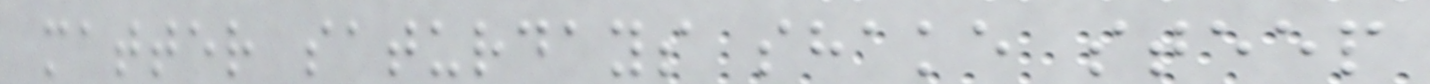matter saturdays shake steep
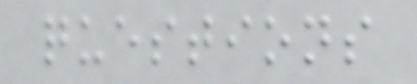questions
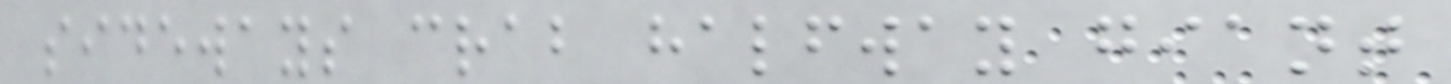sideways crab halfway giant
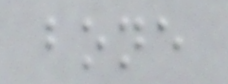bone
